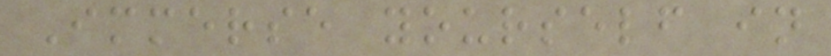Immerse yourself in
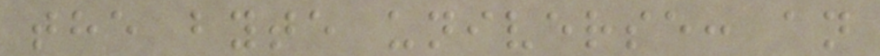the byte universe: an
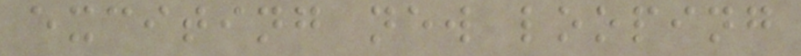exciting new looping
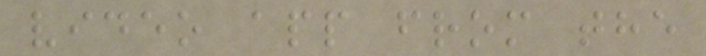video app from the
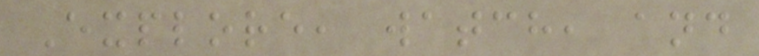Explore, watch, and
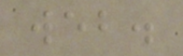web.
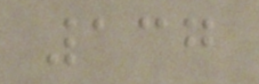137
